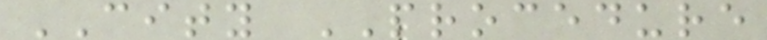CITY PROCEDURE
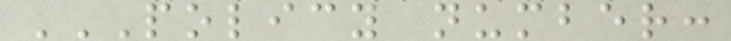POLICY NUMBER:
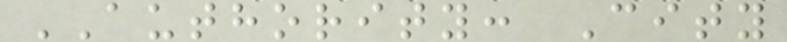AUTHORITY: City
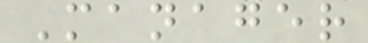Manager
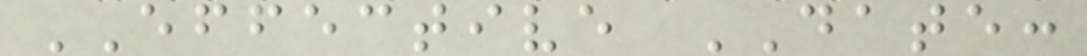EFFECTIVE DATE:
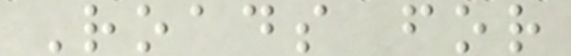Roads for
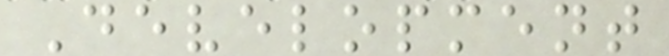Development
